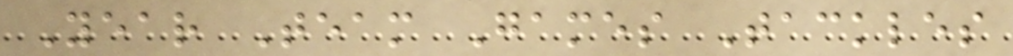Year Team Games Tackles
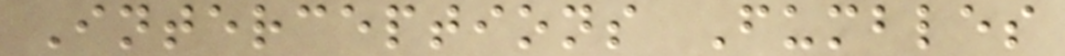Interceptions Fumbles
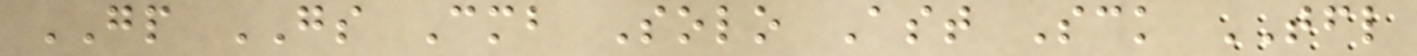GP GS Cmb Solo Ast Sck TFL
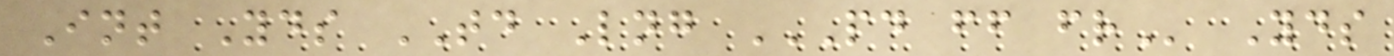Int Yds TD Lng PD FF FR Yds
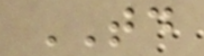TD
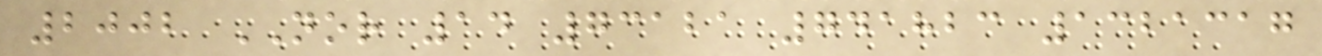2002 NOR 14 73121 741823 1321317
